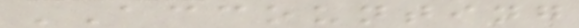ACCOUNTING
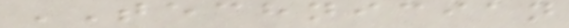TECHNICIAN
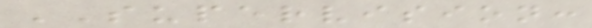SUPERVISION:
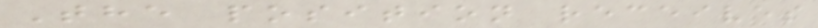The position receives
